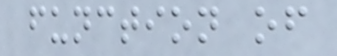function of
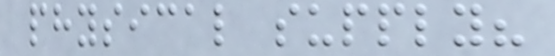physical supply?
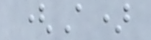(A)
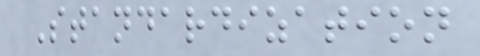Standardization
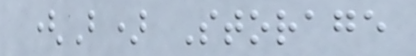(B) Storage
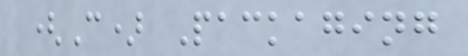(C) Packaging
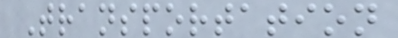Transportation
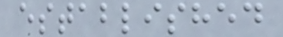established
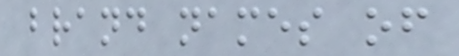brand names of
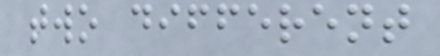two different
